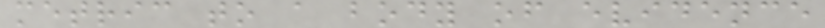metric to a body of evidence
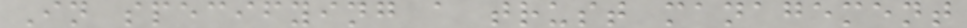In specifying a trust management
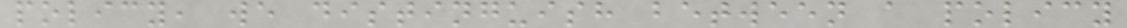policy, we distinguish between a policy
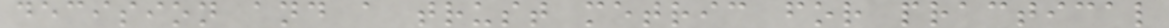decision and a trust metric for practical
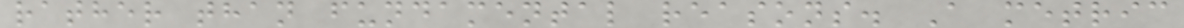rather than fundamental reasons. A metric
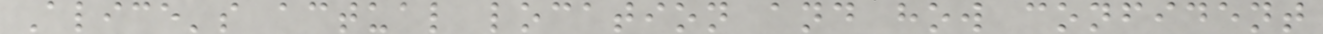Alice's actual location and how confident
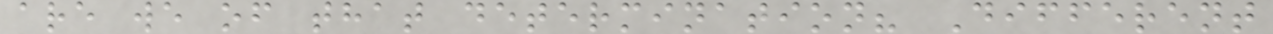are we of that determination? Different
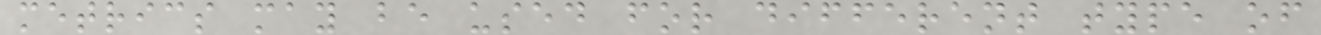metrics may be used for different type of
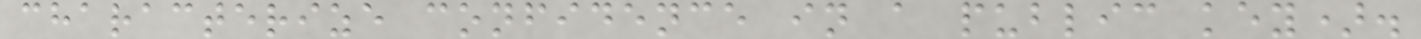characterize confidence in a public key).
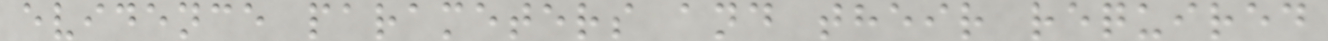evidence parameters and their required
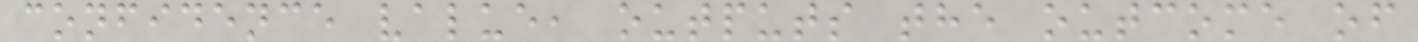confidence value, outputs the outcome of
